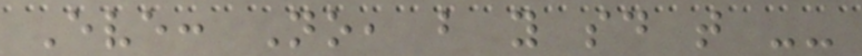Eve: No, but you said that --
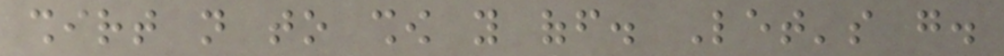shirt not to show you off. Let's go.
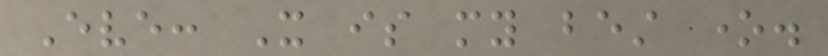Eve: It is my best one.
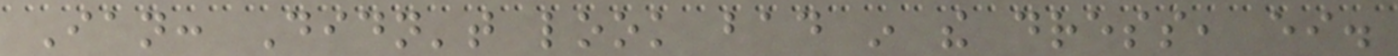Ian: Didn't look bad in the dress, either.
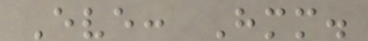Eve: Hmm.
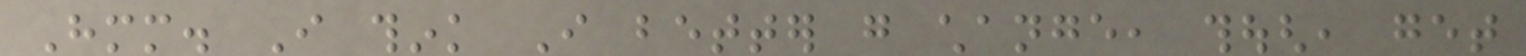Hmm. I think I better go change, though, get
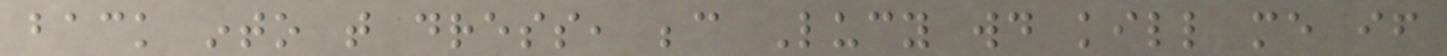back into that dress, because Lucy would kill me if
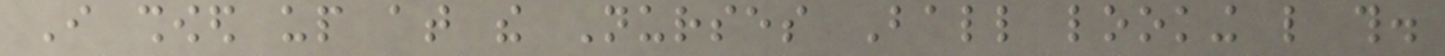I showed up at the Nurses Ball looking like this.
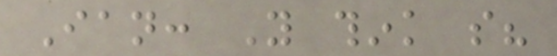Ian: You think so?
